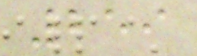259
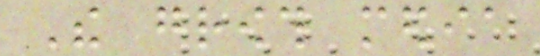The growth media
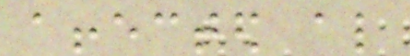affected also
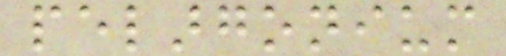pelargonium
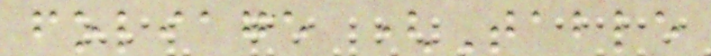foliage (Table
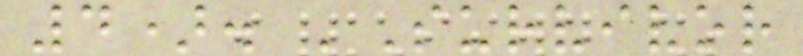4). 'Survivor
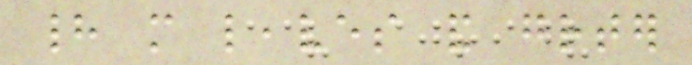had more leaves and greater
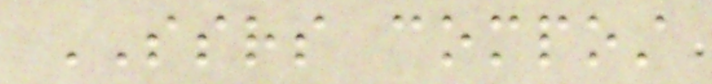SSRS compost
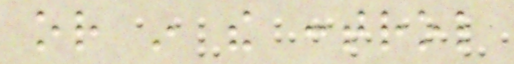or in the control
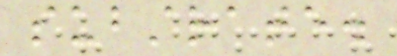substrate.
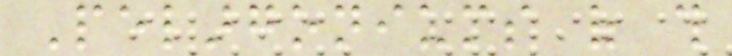Pelargoniums of this
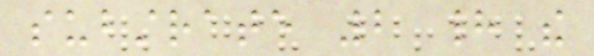substrate 2 had the
